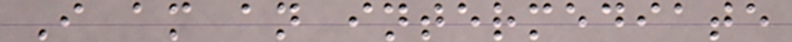I am an intermediate
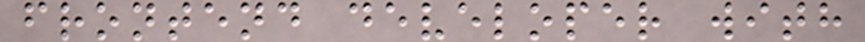frontend developer with
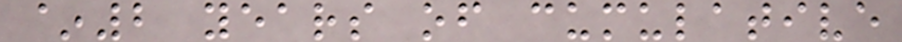~2 years of cumulative
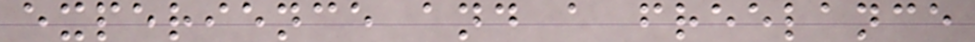experience and a freelance
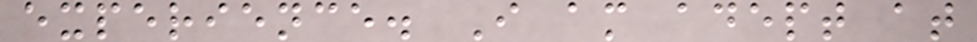experience. I am adept at
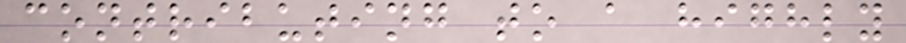contributing to a highly
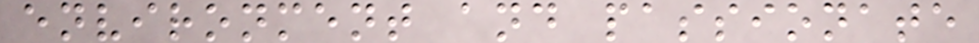environment and passionate
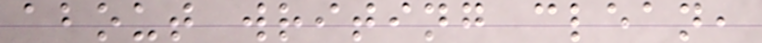about writing clean,
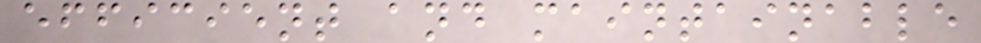efficient and maintainable
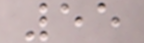55
